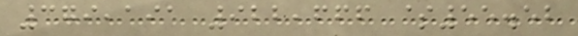379,191 922,666 $55.52
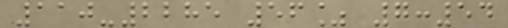110-2285 56% 7:54
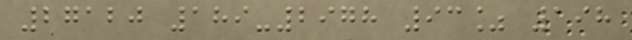27120 189-2978 93% 198
